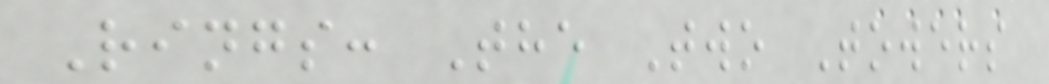Rings: The Two Towers
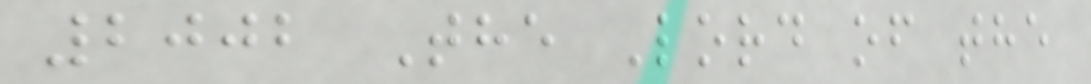2002 The Lord of the
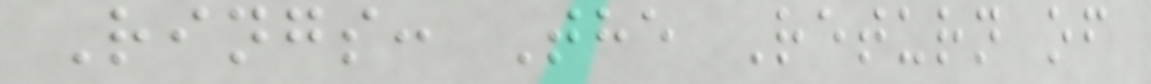Rings: The Return of
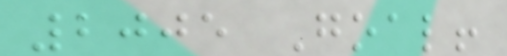2005 Goal!
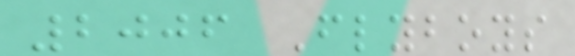2006 Flyboys
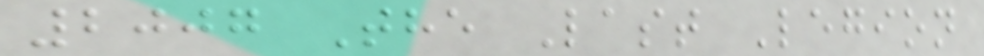2007 The Last Legion
